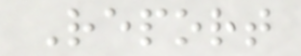Report
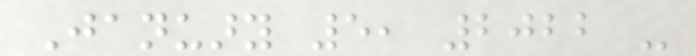January 5, 2022 -
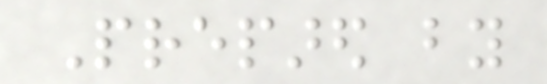Prepared by
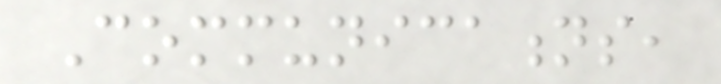Communications,
